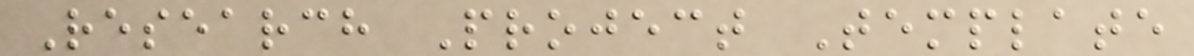Research Project Template
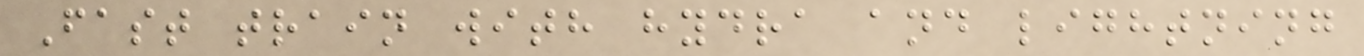Fast train with hydra and lightning
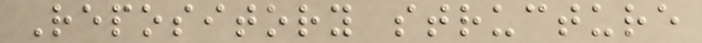Repository structure
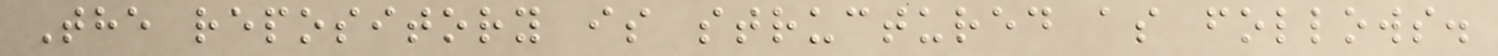The repository is structured as follows.
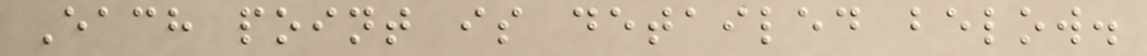Each point is detailed below.
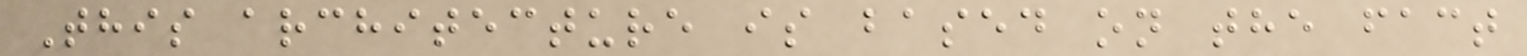This architecture is based on the fact
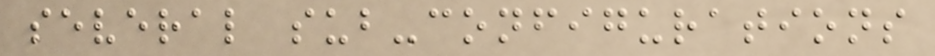several sub-configurations
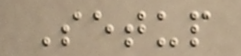Setup
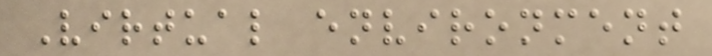Virtual environment
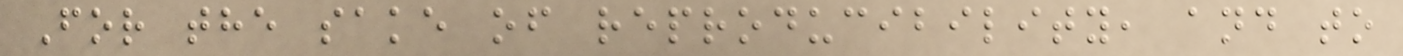For the sake of reproducibility, and to
